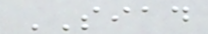SIAD
